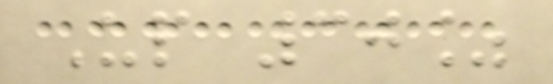Up 30%
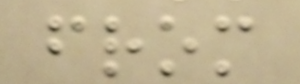from
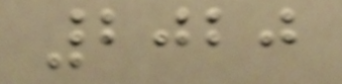2020
